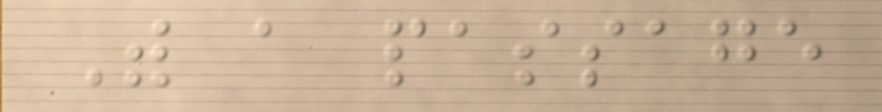With a passage
